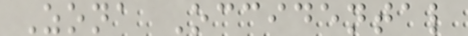Zona Occidental
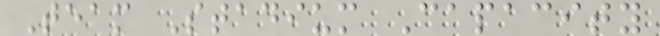Team Stadium Capacity
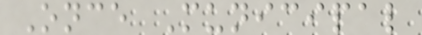Once Municipal
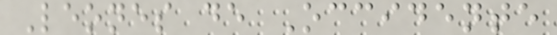Leones de Occidente
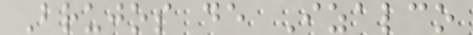Brujos de Izalco
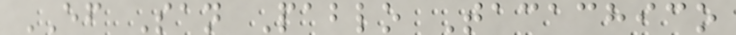EF San Pablo Tacachico
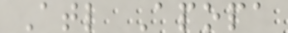Atl Apopa
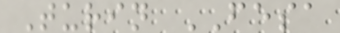Turin FESA
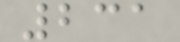231
